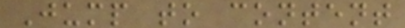Jump to content
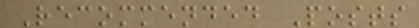Recommended Posts
